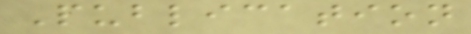Publication
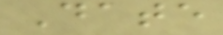Date
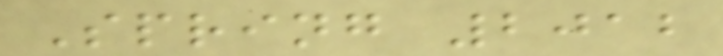Spring 2012
